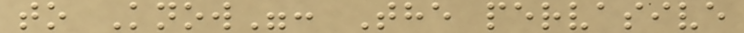to Know": The pervasive
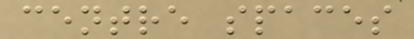centre spaces
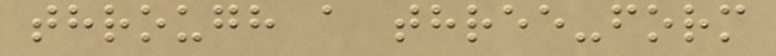through a three-form
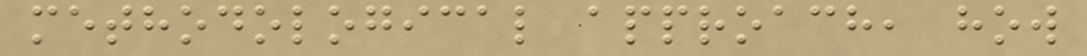methodological approach, how
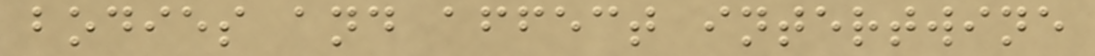bodies and affect intertwine
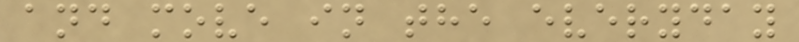and move in the everyday
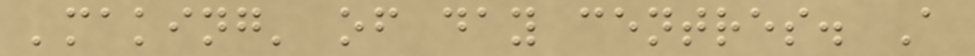'making' of day centres. A
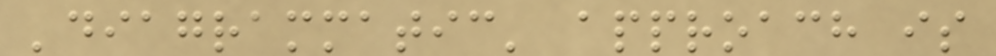'diagrammatic' approach is
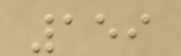159
